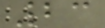23
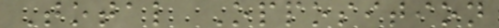Total Opposition
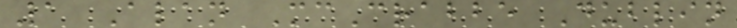1 Alan McCrabbe Dublin
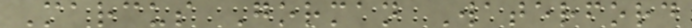Marcus Gorman Waterford
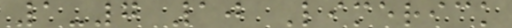1-7 10 Limerick
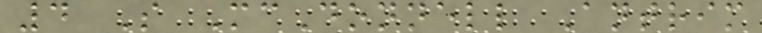4 S McDonnell Antrim
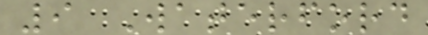9 Waterford
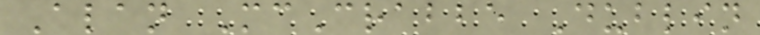Alan McCrabbe Dublin
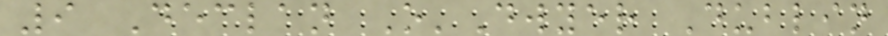9 Declan O'Dwyer Dublin
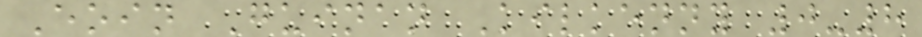Eoin Guinan Kilkenny 0-8
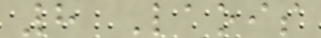8 Laois
